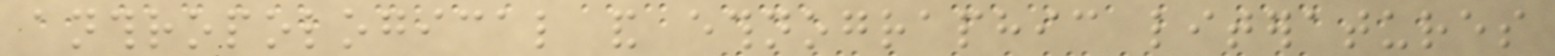anthropological and ethnographic literatures
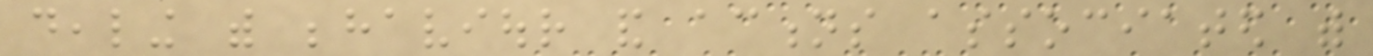dealing with behaviour and actions associated with
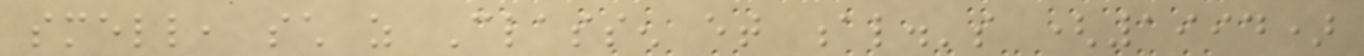smell, such as Classen et al.'s (1994)
